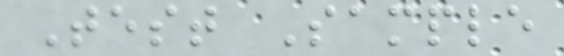Test Sample
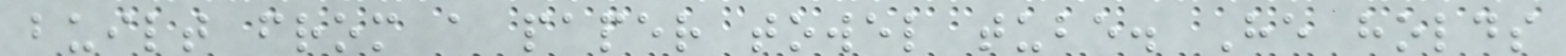built from a paper towel tube. He holds
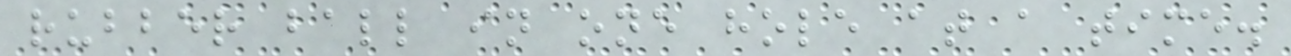rubber ball in one hole at a time.
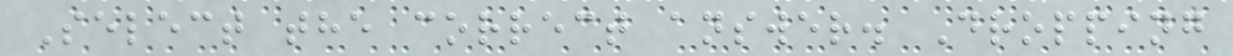Select the correct answer. Dropping
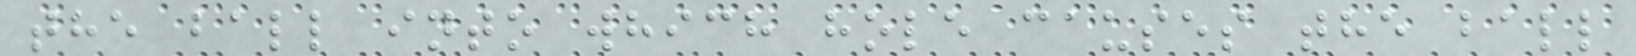the ball into which hole causes the ball
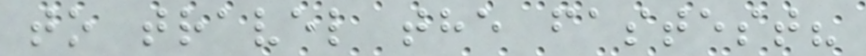to travel the fastest?
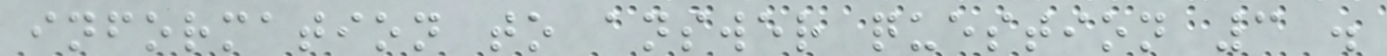information to answer question 3 .
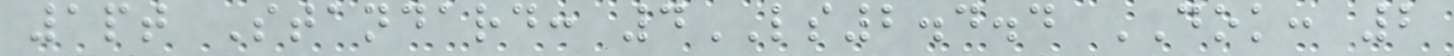1pt Standard: 4LS2.4.4 DOK: 2
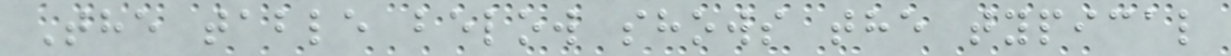The table below shows the typical
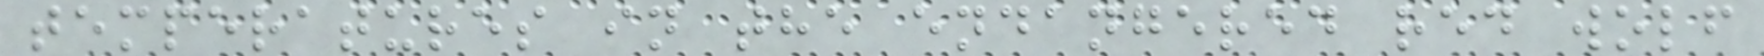temperatures in the endangered red wolf
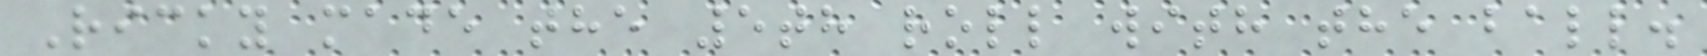Ricky made the 5th roll with the ball.
